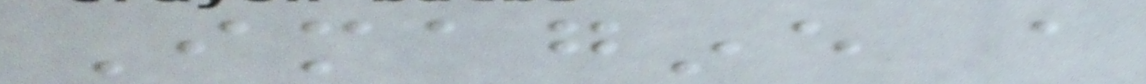Imagine a
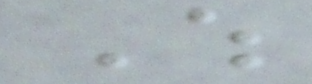Which
